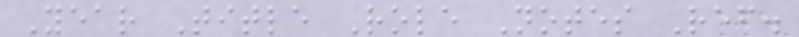Year Title Role Notes Ref.
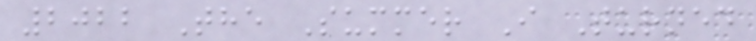2022 The Summer I Turned
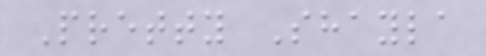Pretty Shayla
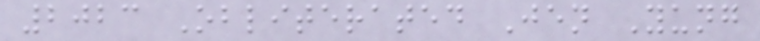2023 Obliterated Jen Yung
